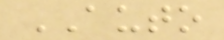AUTO
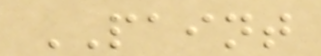PAINT
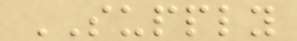SUPPLY
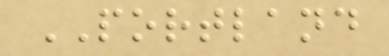PORTLAND
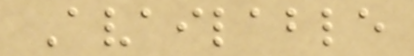Available
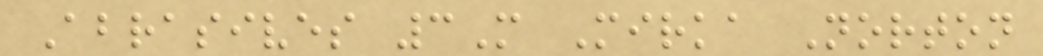Abrasives 3M Mirka Norton
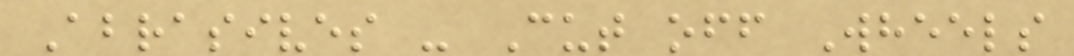Abrasives - Cut off Wheels
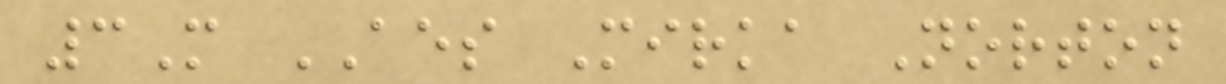3M AES Mirka Norton
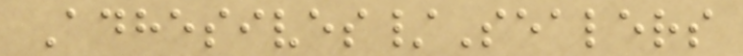Adhesives/Sealers
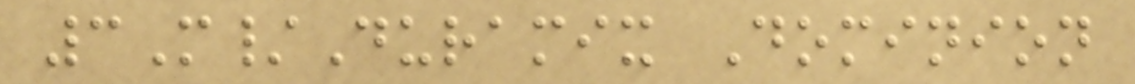3M/Duramix Dominion
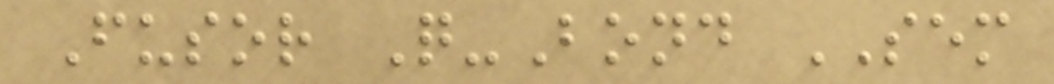Fusor Q-Bond SEM
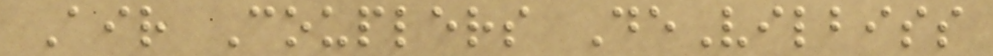Air Couplers DeVilbiss
